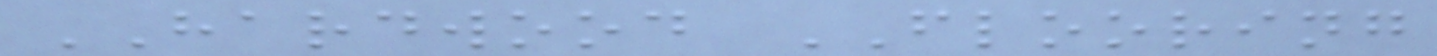HARDWOOD FLOORING
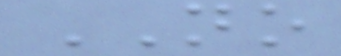NO
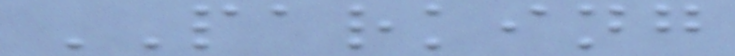PARKING
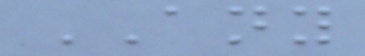ANY
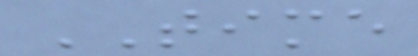TIME
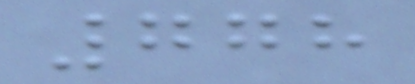778
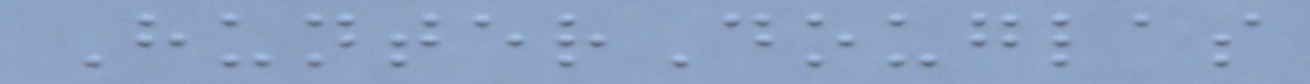HunterDouglas
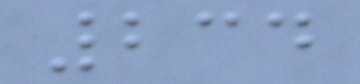234
